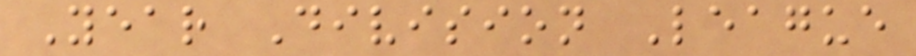Year Division League
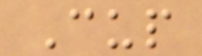Cup
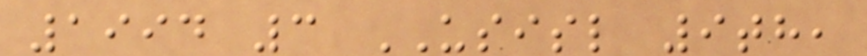1994 3 USISL 9th,
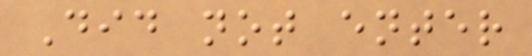Did not enter
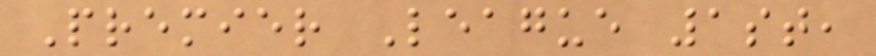Premier League 1st,
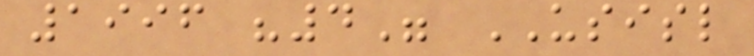1996 "4" USISL
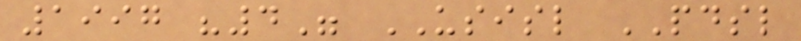1997 "4" USISL PDSL
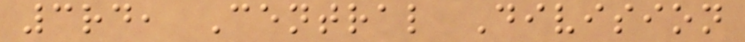3rd, Central Division
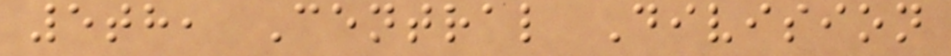5th, Central Division
